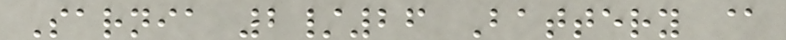Sarnia 2/26 Battery @
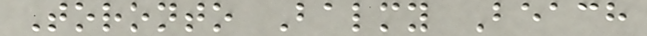Toronto Balmy Beach
